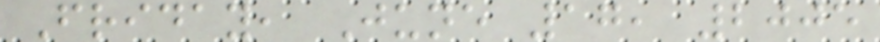Friday, June 17, 2005
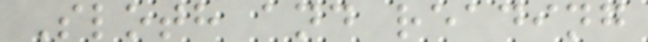Sloth and reading
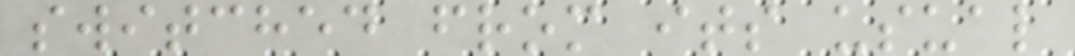switched from its usual
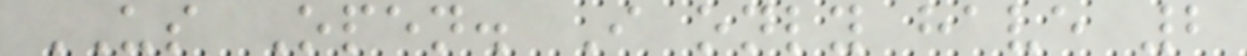US Open. I only have 2
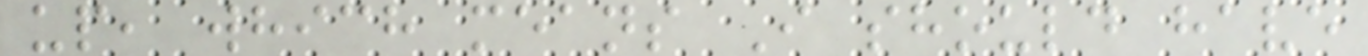up, which means I should have
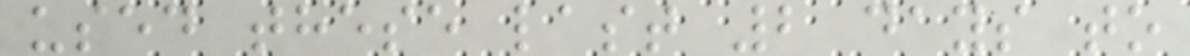used these last 2 days to
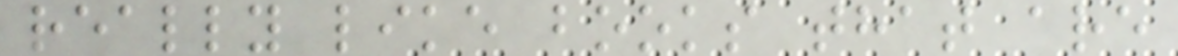really like books that are
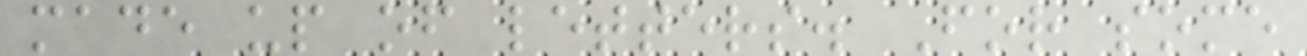made up of letters. For some
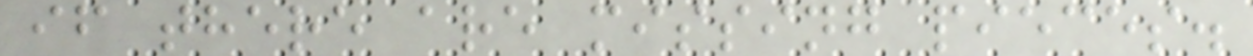if there are missing pieces.
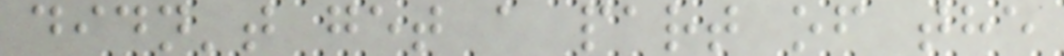didn't get a part of the
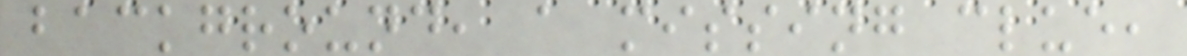background, a missing clue,
